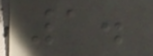1.
